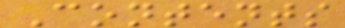Contents
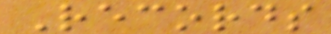Records
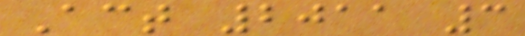Act 2011 3
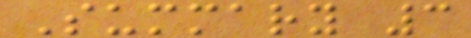Summary 3
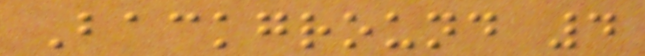Background 4
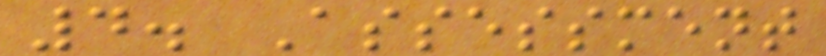4. Assessment
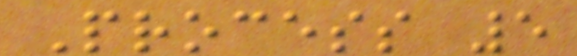Process 5
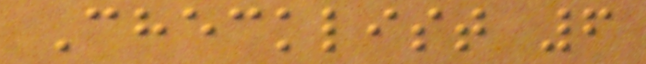Checklist 6
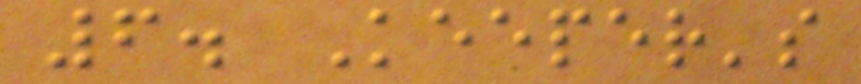6. Keeper's
